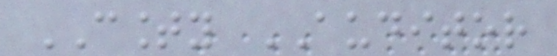COUNTY AUDITOR
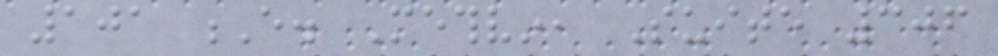101 E. Methvin, Suite 306
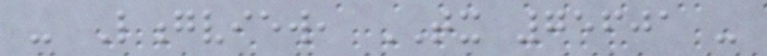- Longview, TX 75601 -
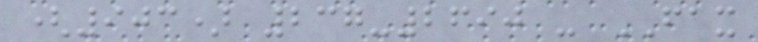(903) 237-2690 - FAX
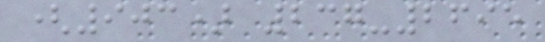(903) 237-2695
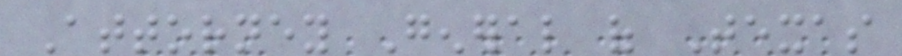Attorney General of Texas
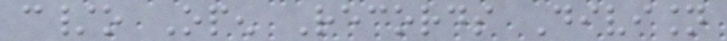c/o Open Records Division
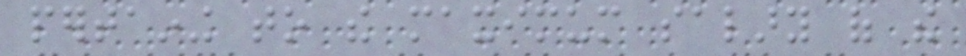pertaining to the maximum salary of the
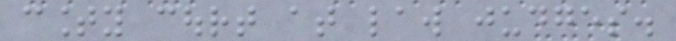county court at law judges.
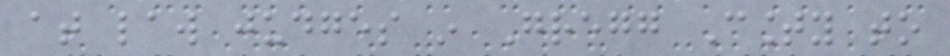at law judges in Gregg County to
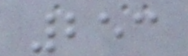253
